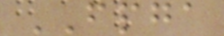FPGA
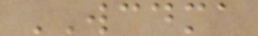WCDMA
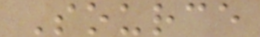Source
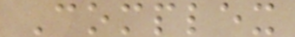Complex
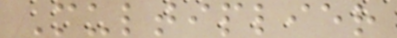Multiplier
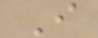I
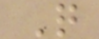Q
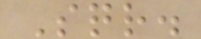Sqr.
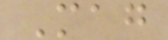Mag
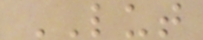LUT
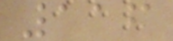116
